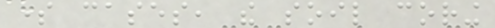some cases, the soil coring
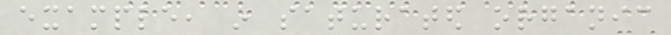example, in saturated organic
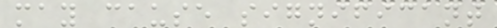may cause significant
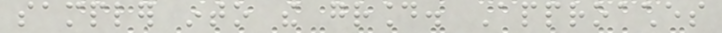sampler into the ground. Approaches
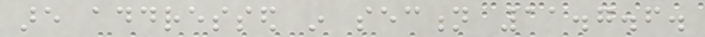are addressed in section 11.7.6.
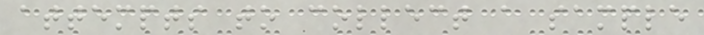attempts to collect a sample
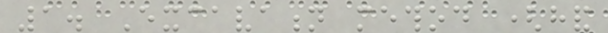1. Excavation method (hand
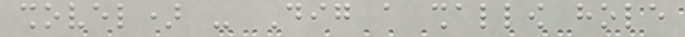shovel) - Dig a shallow hole
